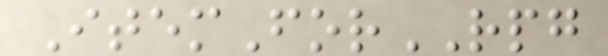ItemForRPG
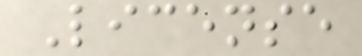License
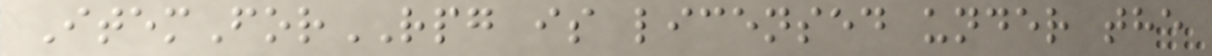ItemForRPG is licensed under the
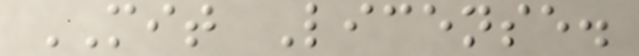MIT License.
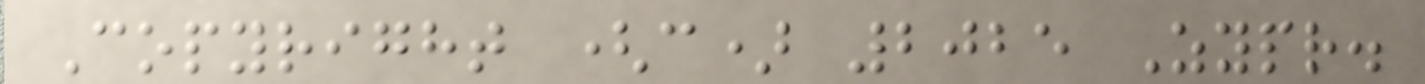Copyright (c) 2025 Zypr.
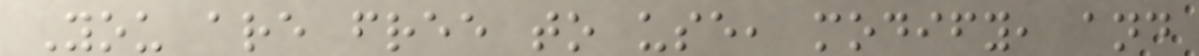You are free to use, modify, and
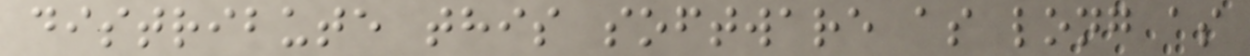distribute this software as long as
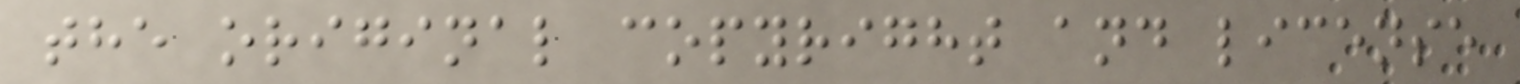the original copyright and license
